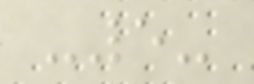-5-
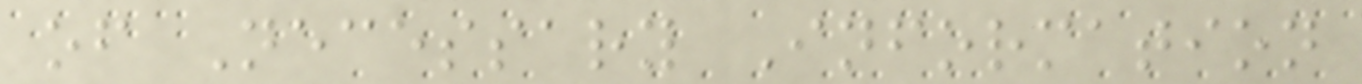of Necessary Information
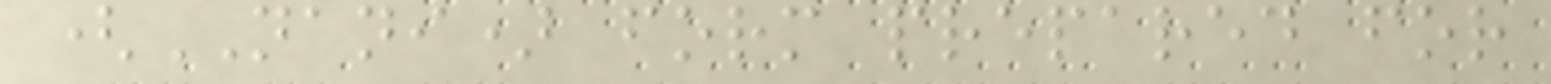(NANI) form prepared for
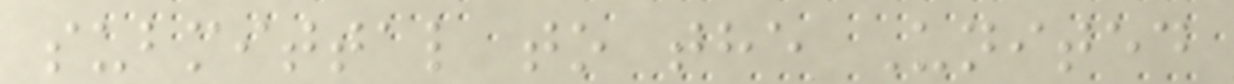submittal to the United
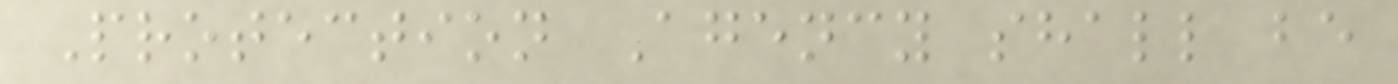Protection Agency shall be
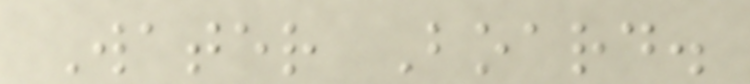Water Board.
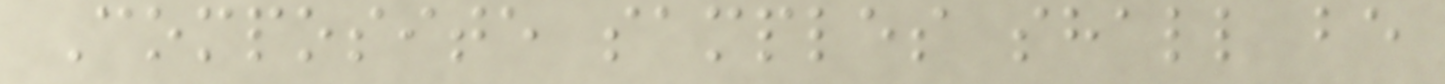Composite samples shall be
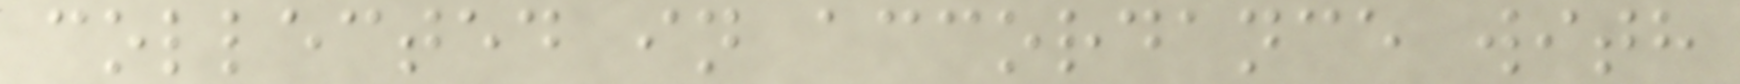collected in accordance with
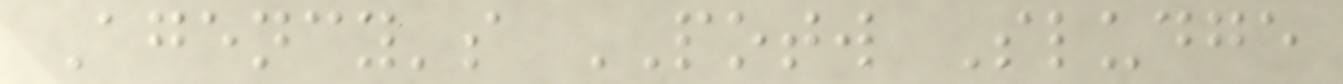Agency's POTW Sludge
